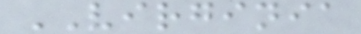VIRGINIA
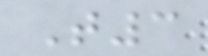T3
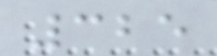325
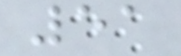51
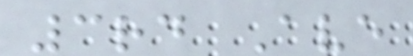3rd Ave
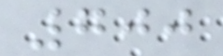700
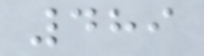489
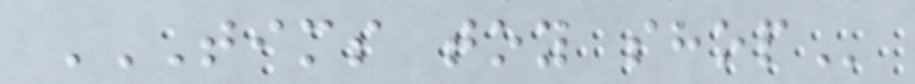TIMS TOY SHOP
